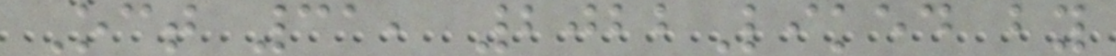Oct 31, 2022Liked by
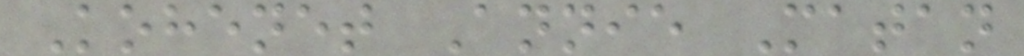Kohenet Annie Matan
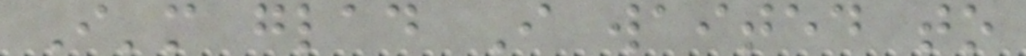I'm glad I waited to
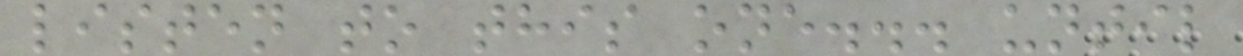listen to this one... until
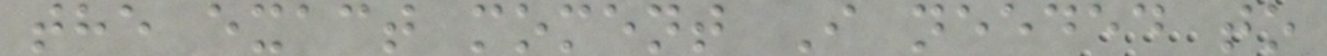the exact moment I needed to
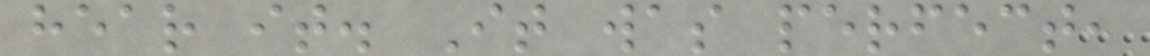hear it. It was perfect,
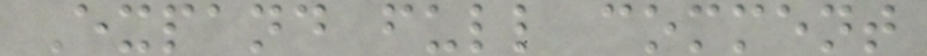Expand full comment
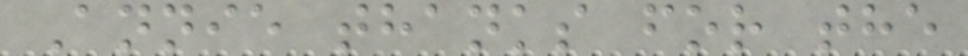Annie thanks for the
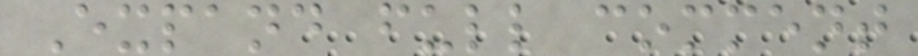Expand full comment
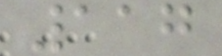117
